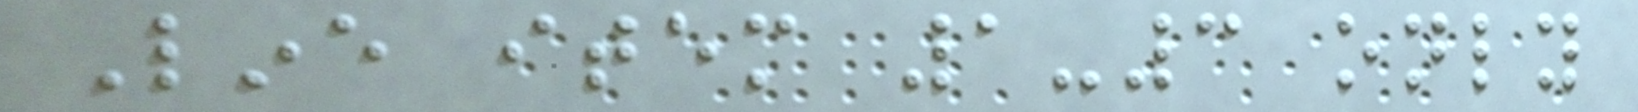Line item 1-3 only
